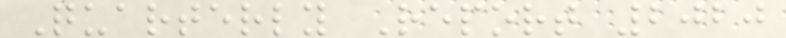Quarterly Report 2020
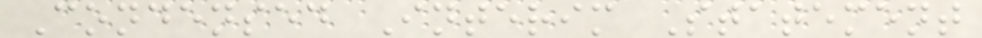Condensed Interim Statement
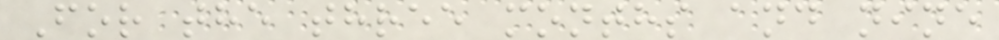For the three months and nine
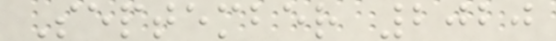September 2020
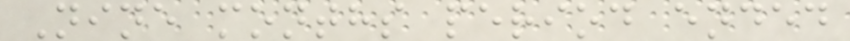Nine months period ended
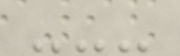---
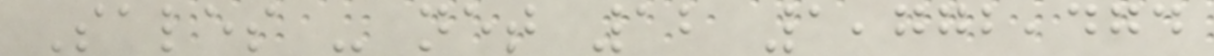Sales - net 12 1,772,474
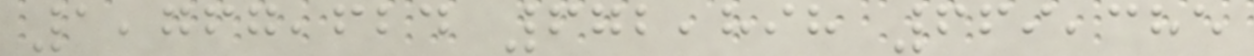1,767,624 672,898 669,385
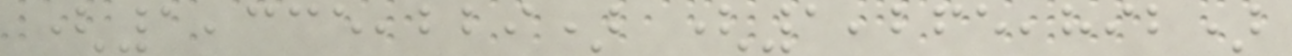(1,335,229) (1,265,892)
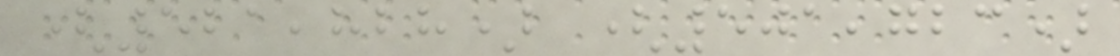(521,828) (501,723)
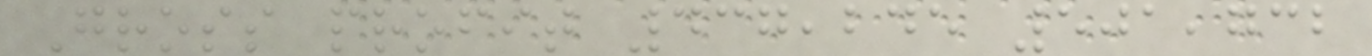Gross profit 437,245 501,732
